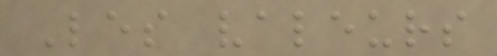Les valeurs
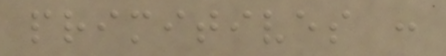primitives :
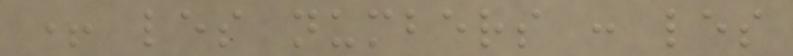+ les numbers : les
